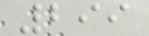299
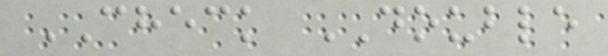CHECK DOUBLE
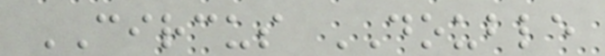CIRCUS DOUBLE
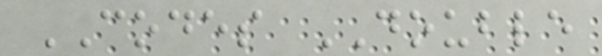CODES DOUBLE
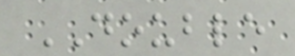DOUBLE
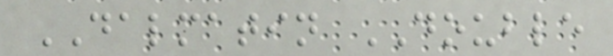DALMATIN DOUBLE
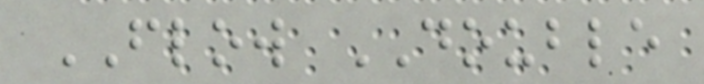FLOW DOUBLE
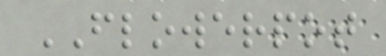FLOWERPOT
